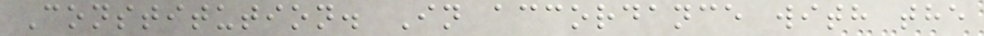Constitution. In accordance with the
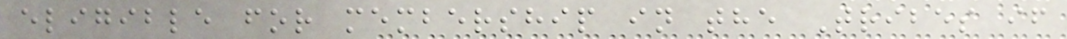eligible for membership in the Tribes if
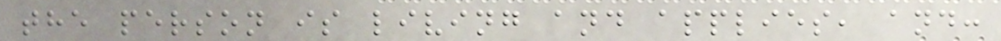the person is living and applies, and:
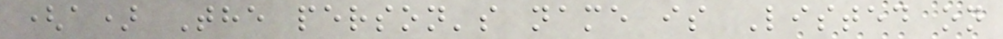(a) The person's name is Listed on
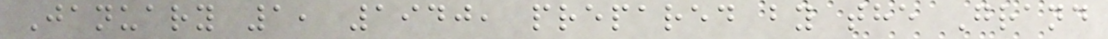January 1, 1940, prepared by the Grand
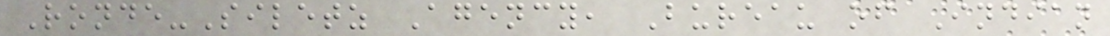Ronde-Siletz Agency, Bureau of Indian
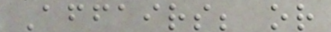Affairs; or
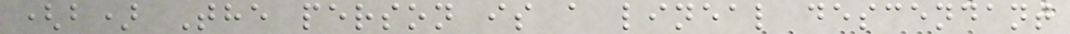(b) The person is a lineal descendant
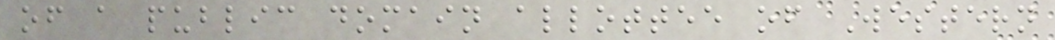of a public domain allottee of Western
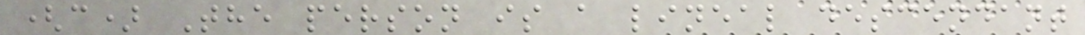(c) The person is a lineal descendant
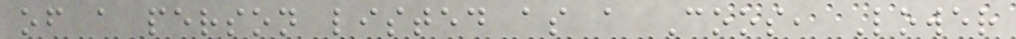of a person listed as a Coos, Lower
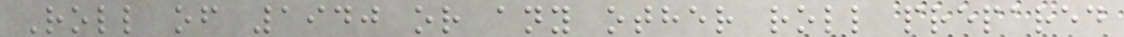Roll of 1940 or any other roll prepared
